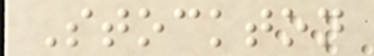Stockton
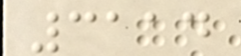3114
